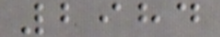2984
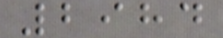2984
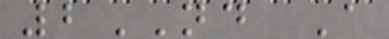2ND A
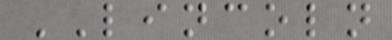LINCOLN
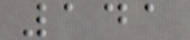141
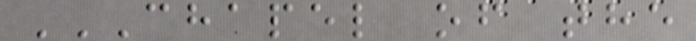CHAPEL OF THE
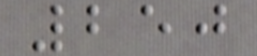250
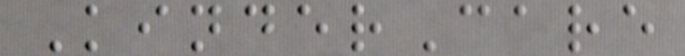KinderCare
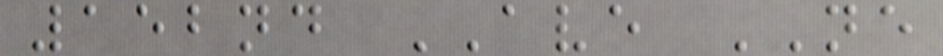152nd AVE NE
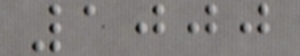1000
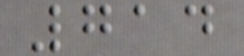714
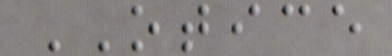OTICE
